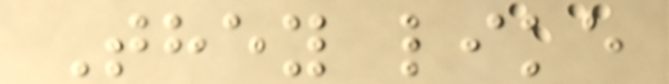They like
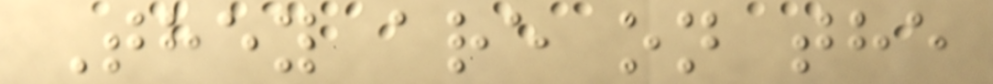They are on the
